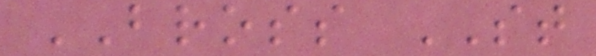BROSS ST
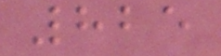825
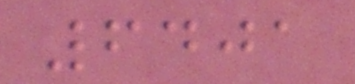6401
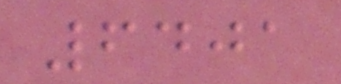6401
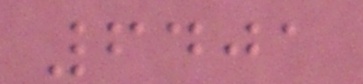6401
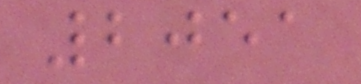2051
